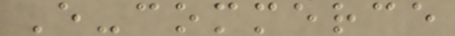E-commerce
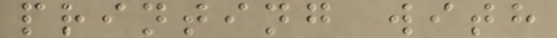printing with
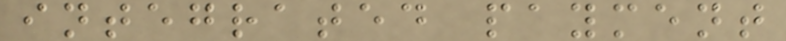integrated payment
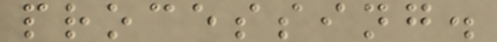processing.
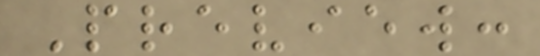Preview:
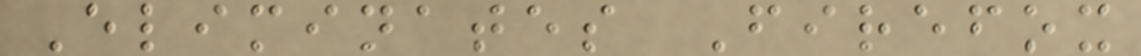Eliminates Firefox
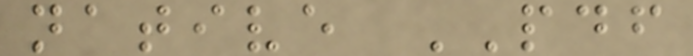native PDF
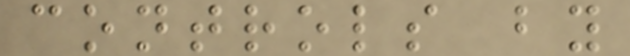controls by
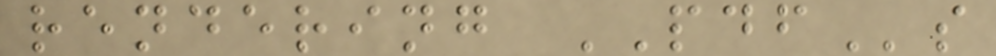rendering PDFs
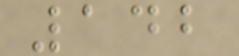142
